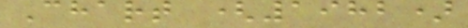Chart (1982)
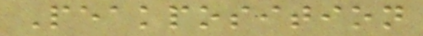Peakposition
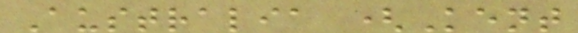Australia (Kent
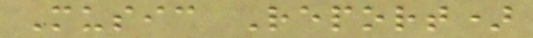Music Report)
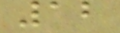12
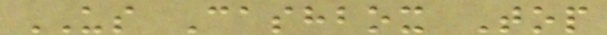US Cashbox Top
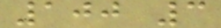100 3
